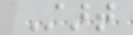Start
